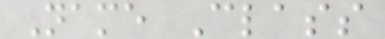Name Class
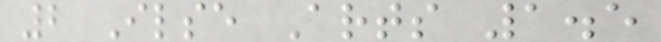2 Ilse Arts 1.5
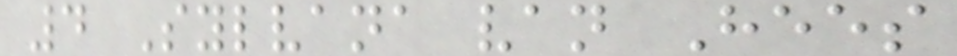4 Sylvana van Hees
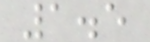1.5
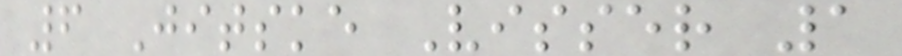6 Jitske Visser 1
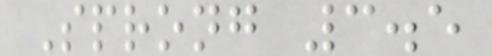Sprong 3.5
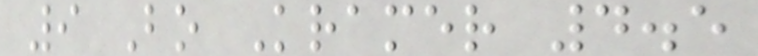9 Bo Kramer 4.5
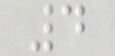4
